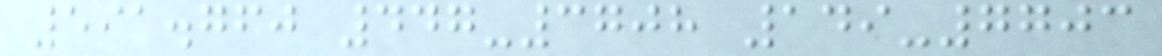591.760 447-3708 149-7703
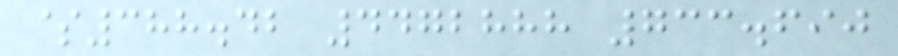$388.42 4472888 733.690
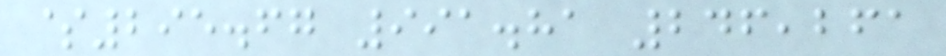$295.67 991.81 246,261
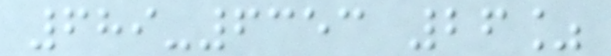689-6353 26%
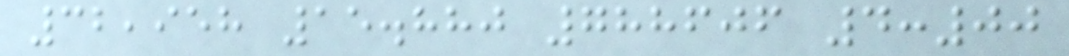32,958 15.880 788606 4:00
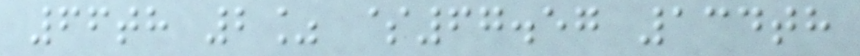66th 2% $67.57 134th
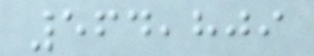564,809
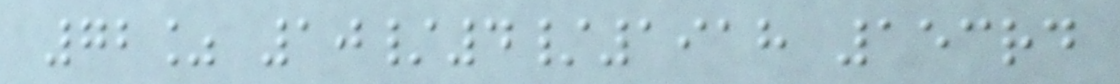72% 10/4/1918 153rd
